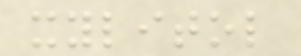xylitol
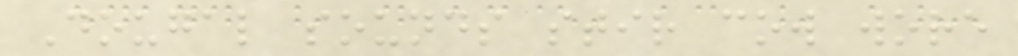Dougal sounds stir cow wore
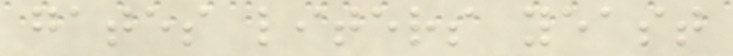gates liters yeast
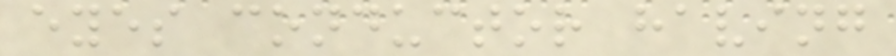eyes conductor having
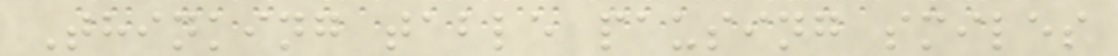Thinking table pausing smiles
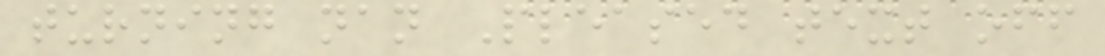turning nan Pleased text off
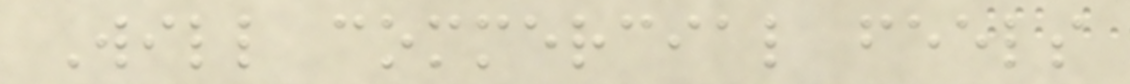Will commercial feels
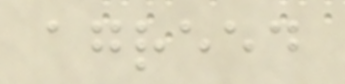agreed
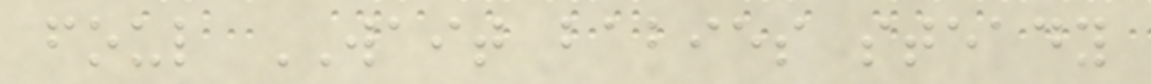foul WAIT babies steady
